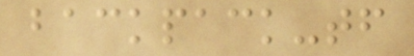backpack-tf
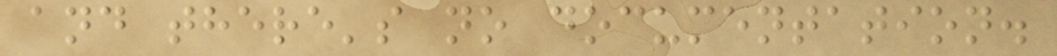and there's no documentation.
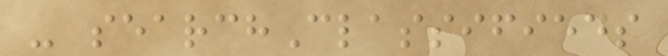- searchClassifieds
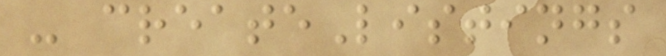- createListings
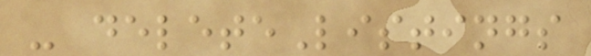- deleteListings
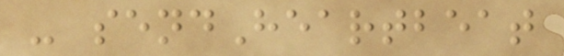- sendHeartbeat
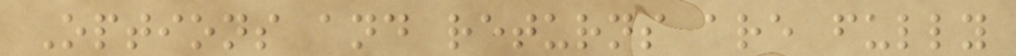Options and returns are fully
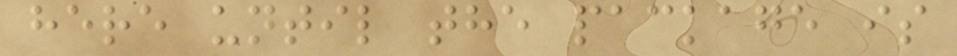here until the package is
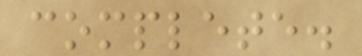complete.
